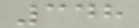348
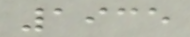1935
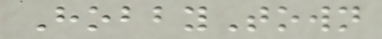HobbyTown
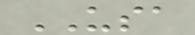USA
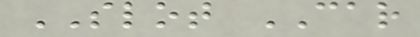SLOT CAR
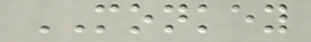MONKEY
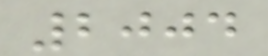2004
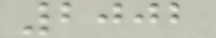2002
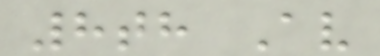8th Av
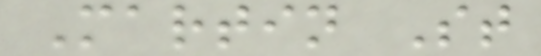Martin St
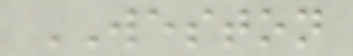WESTON
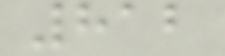812
